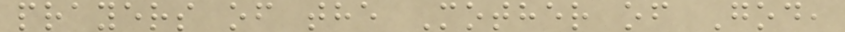prayers of the Mother of God,
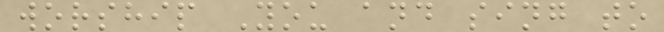worship You and sing to
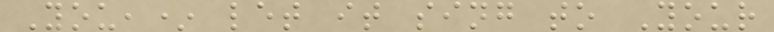You,* let it sing to Your
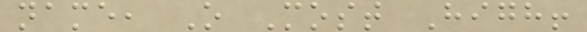name, O Most High!
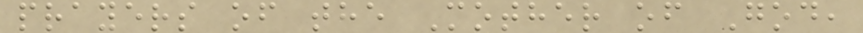prayers of the Mother of God,
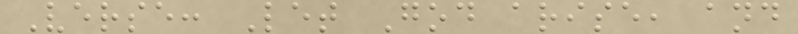Verse: Let God arise, and
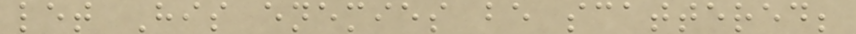let His enemies be scattered;
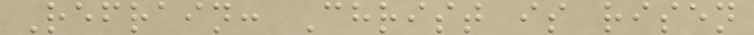Refrain: Christ is risen
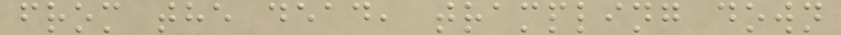from the dead, trampling down
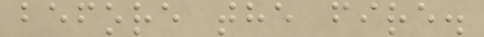before the fire.
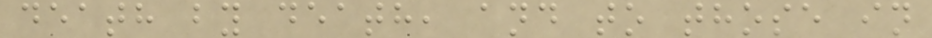death by death, and to those in
